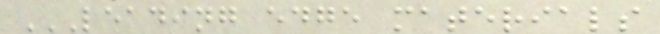LEADING EDGE MATERIALS
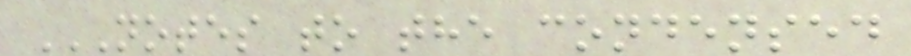NOTES TO THE CONDENSED
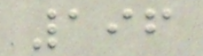196
